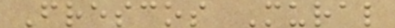Frescos Mural
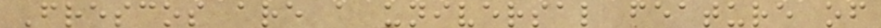Frescos are a universal feature of
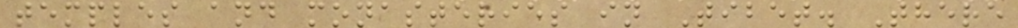temples and monasteries in Tibet. There
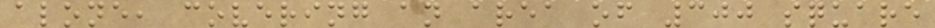alone, covering an area of 300 square
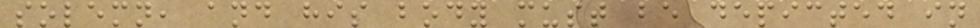solemn, and his body must be depicted in
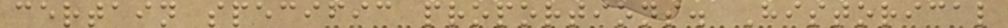certain specific proportions. Historical
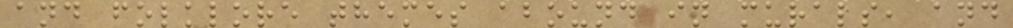and folklore themes abound in murals, and
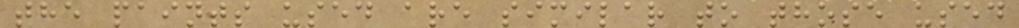the paints used are similar to those used
